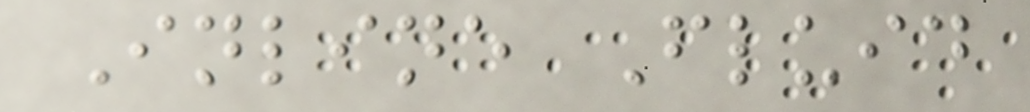Inline Fluid
